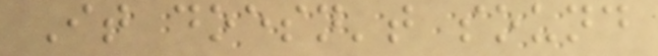It doesn't sound
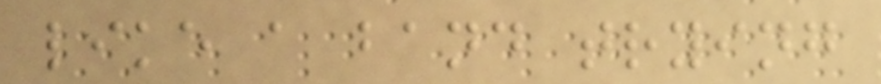like a band trying
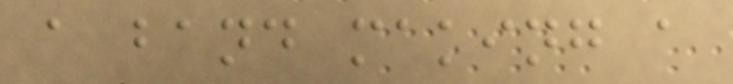a band making a
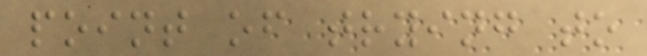point of trying to
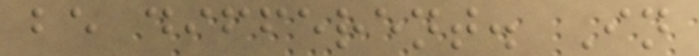be different. In
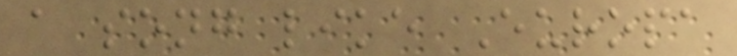a song like Europa
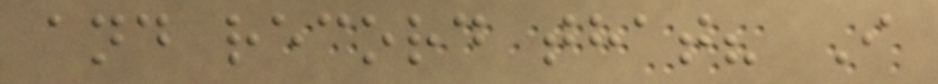and record that? I
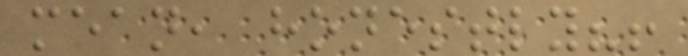mean, honestly?!
